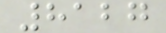8127
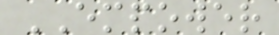EMPOWER
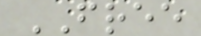FREE
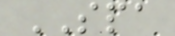SPA
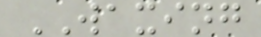WAXING
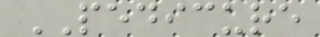PEDICURE
